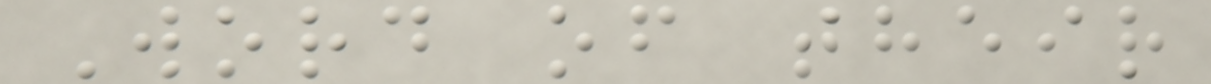Word of their
